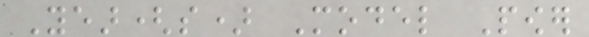Year(s) Model Power
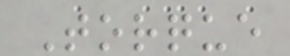Torque
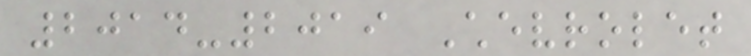2014-2019 Chevrolet
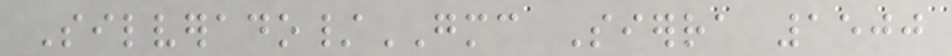Silverado/GMC Sierra 1500
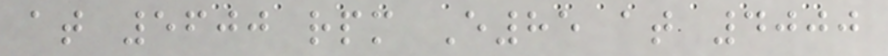at 5600 rpm E85 at 4000
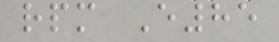rpm E85
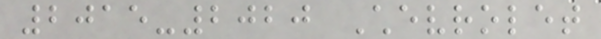2015-2020 Chevrolet
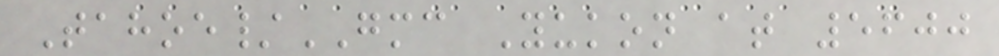Tahoe/GMC Yukon at 5600
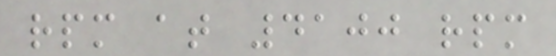rpm at 4100 rpm
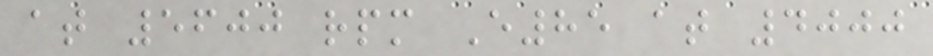at 5600 rpm E85 at 4000
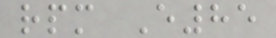rpm E85
